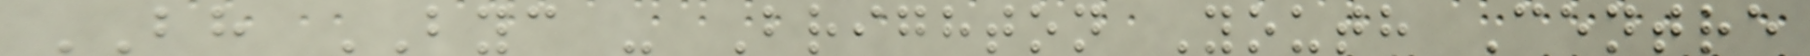BH BYC - Brighton Youth Centre
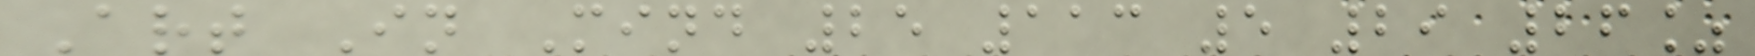Art In Mind 25 113 5 29 26%
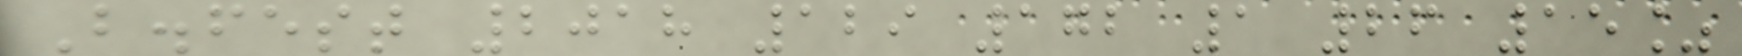B.fest 2018 129 172 1 26 15%
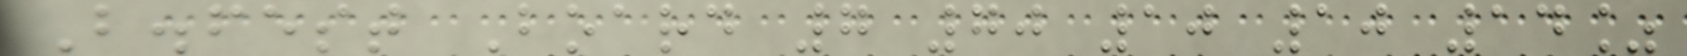B.fest Board 7 70 10 10 14%
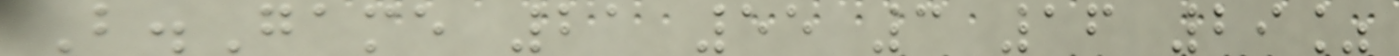B.Game 21 55 3 16 29%
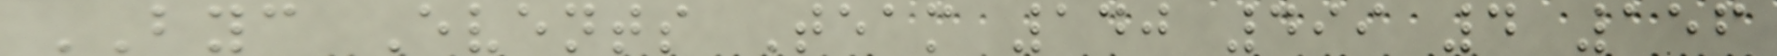BYC Events Team 140 499 4 156
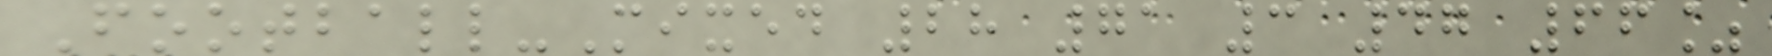Football-Mixed 28 71 3 47 66%
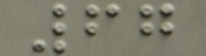67
